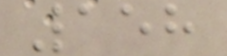158
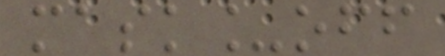mask_off
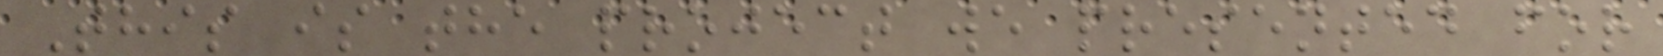This is the project we presented for
